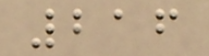216
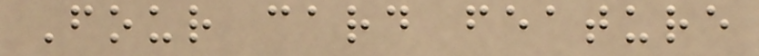Four card feature
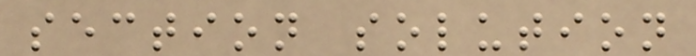section solution
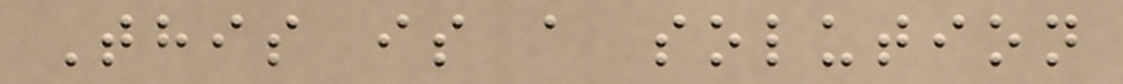This is a solution
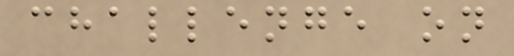challenge on
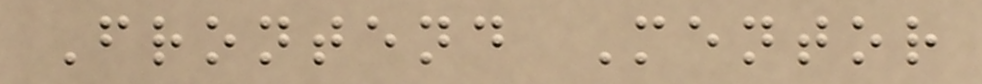Frontend Mentor
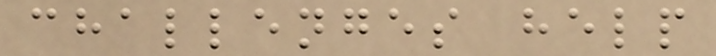challenges help
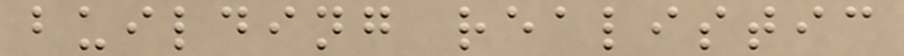building realistic
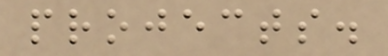projects.
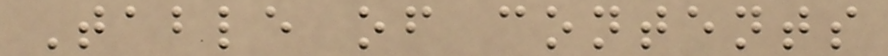Table of contents
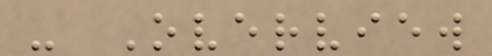- Overview
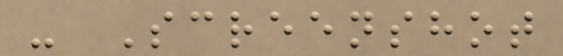- Screenshot
